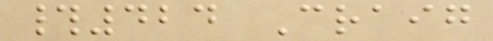#424 Craig
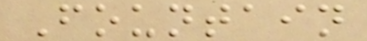Fountain
